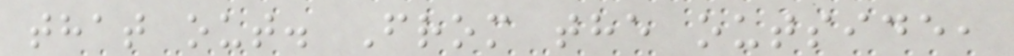that out. From the outside,
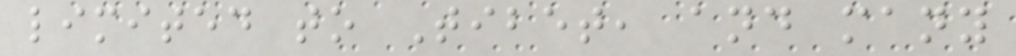limited to Tibet, and many
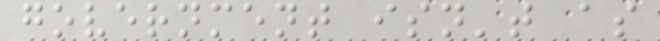government isn't as
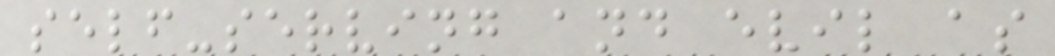self-serving and evil as
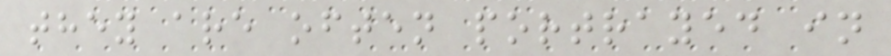they are often portrayed in
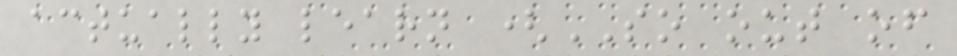actually learn (SO out of
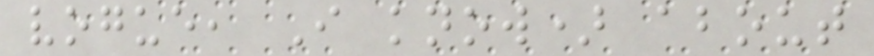vogue, I know) about
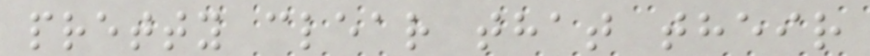pretty clear that their
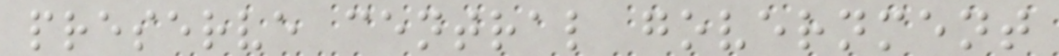preserve central government
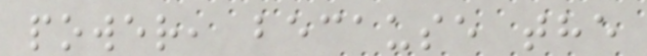power, because the
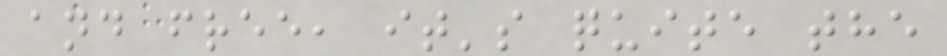and free, it's quite the
